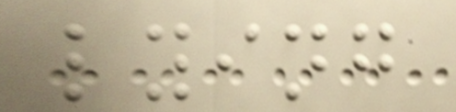lying
